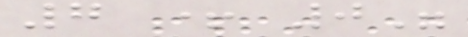7 + 0"
